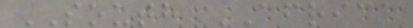SOUTH AFRICA
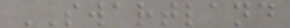SWARTLAND
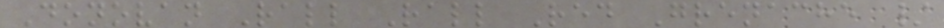Donovan Rall Rall Red Grenache /
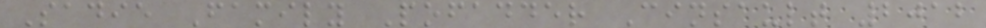Sadie Family Pofadder Cinsault 2012
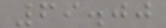69.00
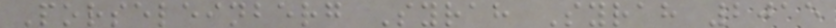Porseleinberg Syrah Syrah 2015
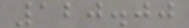120.00
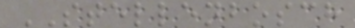STELLENBOSCH
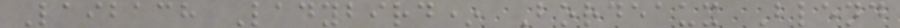Laibach Ladybird* Bordeaux Blend
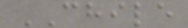CHILE
